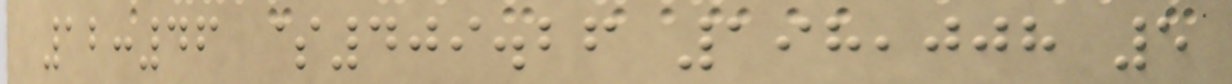12:46 $409.26 198,008 5
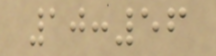10:56
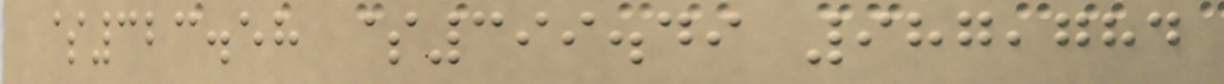$323.58 $399.49 987,784
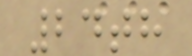24th
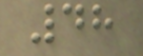48
